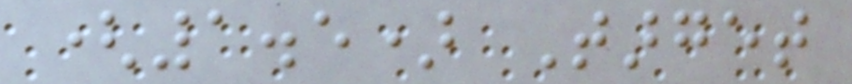(1.5) Target
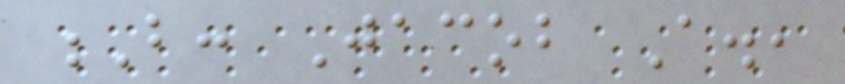B: Jacob A.,
